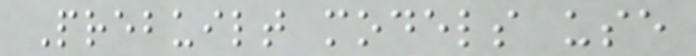Prebuilt models use
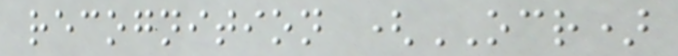recognition (OCR)
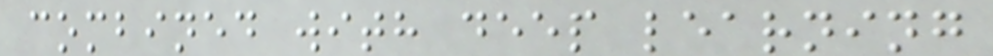combined with deep learning
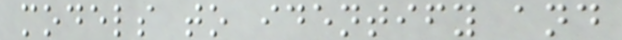models to identify and
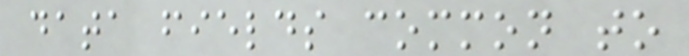data fields common to
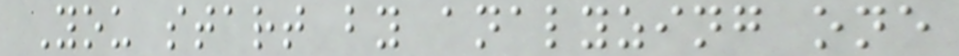You start by analyzing one
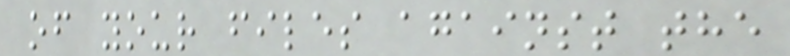of your files against the
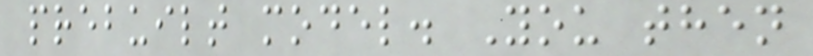prebuilt model. You then
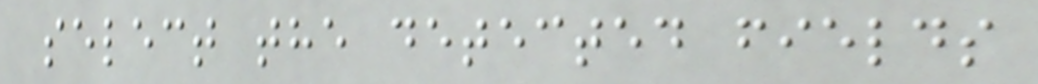select the detected fields
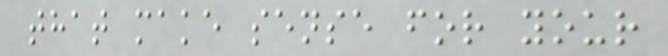that make sense for your
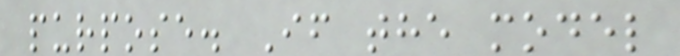purpose. If the model
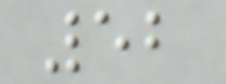52
